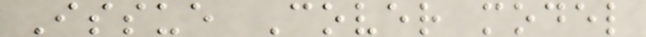Issue Cover model
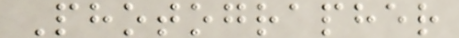Photographer
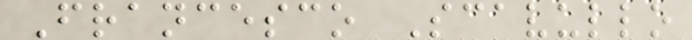Francesco Scavullo
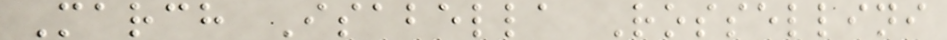March Isabella Rossellini
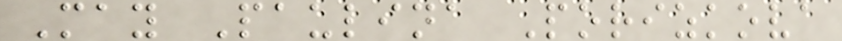May Paulina Porizkova
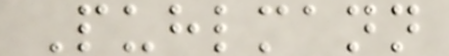Puhlmann
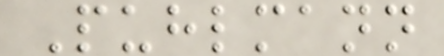Puhlmann
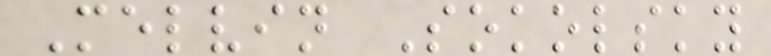Melvin Sokolsky
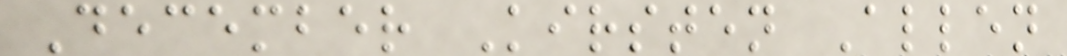December Kirsten Allen
